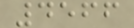4566
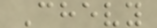Chevy
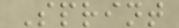Sprint
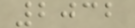2032
